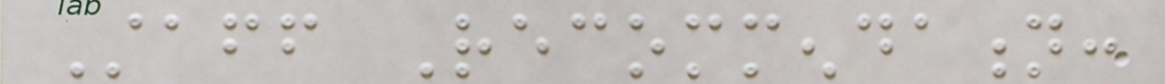Staff Recommendation:
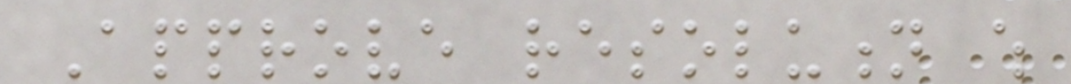Approve resolution which
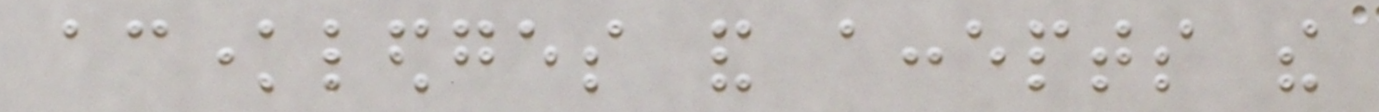acknowledges and accepts the
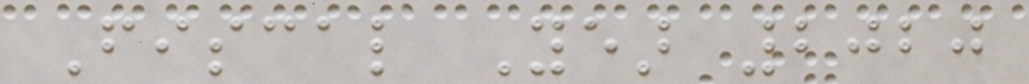Fiscal Year 2020
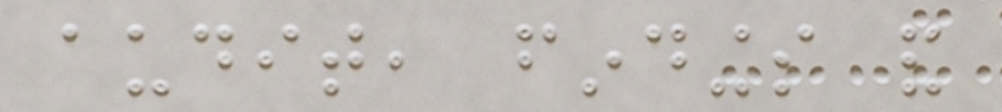audit, findings and
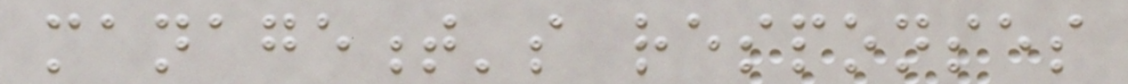management's responses
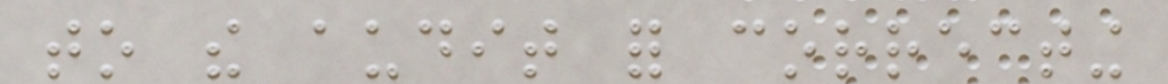to the audit for correcting
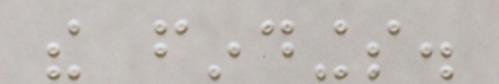the findings.
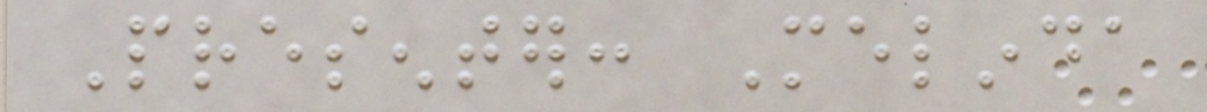Presenter: Melinda
